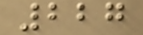227
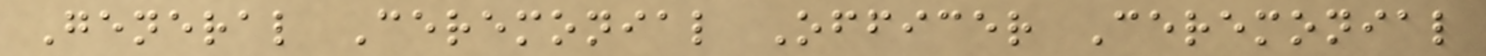General Ceremonial Officer Ceremonial
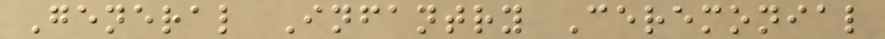General Infantry Ceremonial
